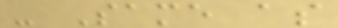- Same as
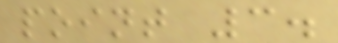point 3.
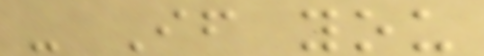- If you
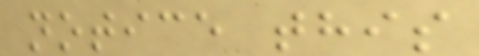notice this
